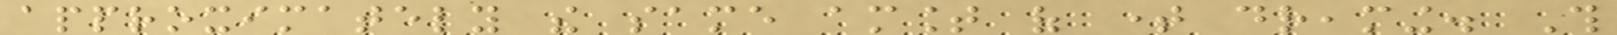approximately the same amount of time dreaming. This
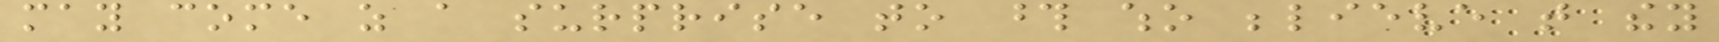may come as a surprise to those who believe that they
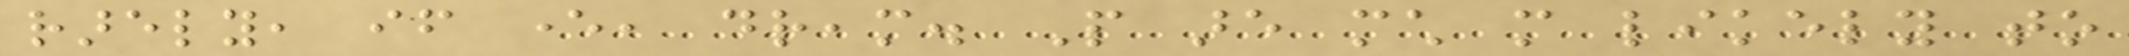rarely, if ever, dream. People are much more likely to
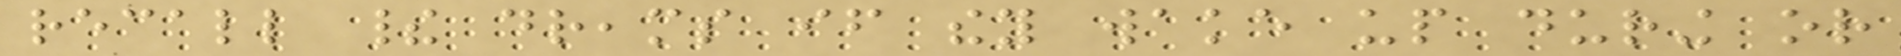recall their dreams if they wake up during or
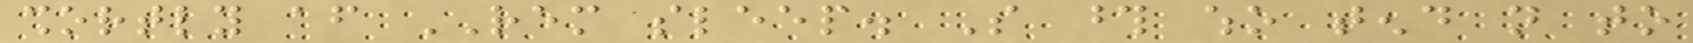shortly after REM sleep. So those who tend not to
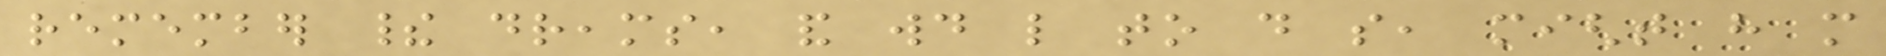remember their dreams, and would like to do so, might have more
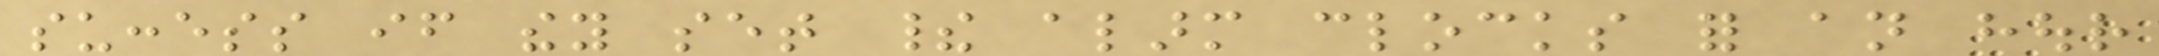success if they set their alarm clocks for an hour
